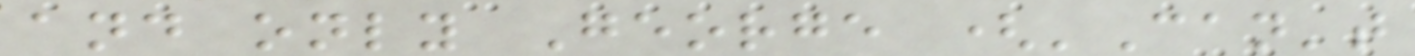and only George ('Can't
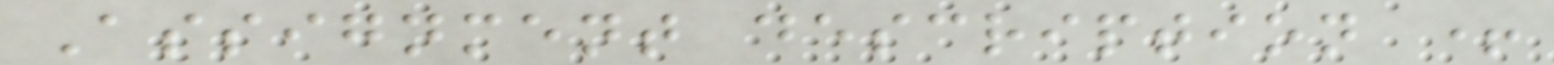Assignment description +
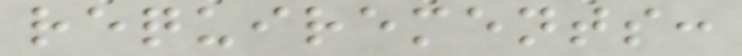requirements:
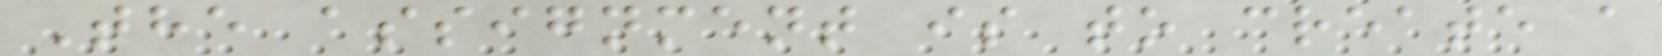The assignment is to create a
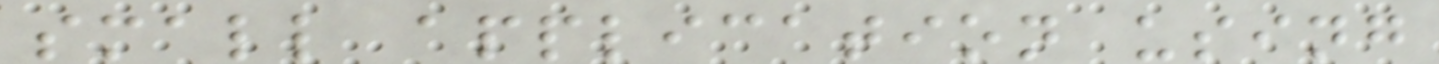small application using
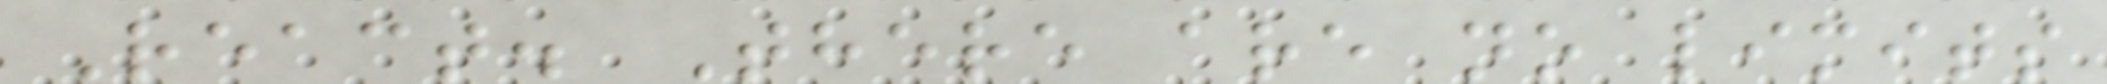React. There are no limits
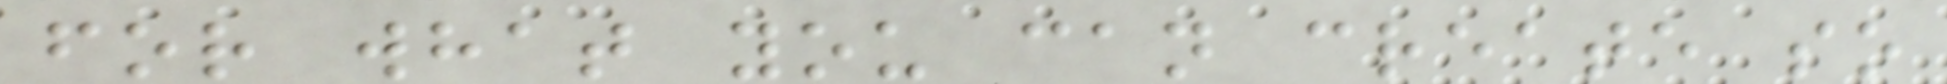for what you can create so
